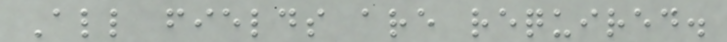All fields are required.
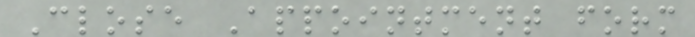Close Appointment form
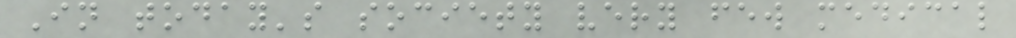In today's society very few medical
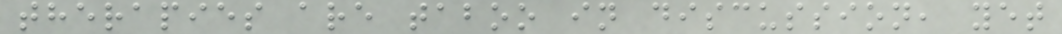therapies are taboo in discussion, yet
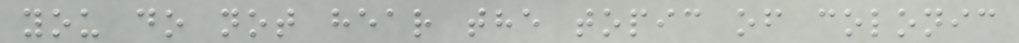you do not hear the topic of colonic
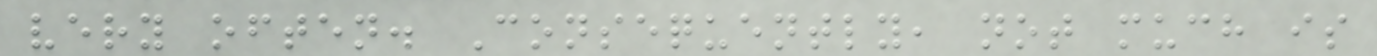very often. Consequently, not much is
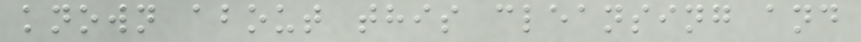known about this cleansing and
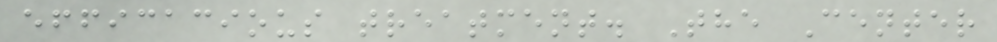efficacious treatment. The Center
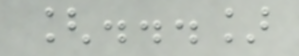[...]
